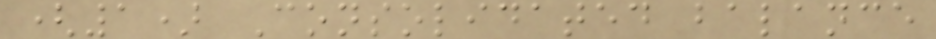(1) Consolidated balance
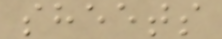sheets
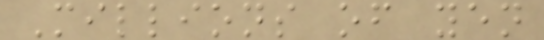Millions of yen
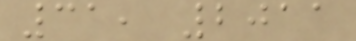31, 2011
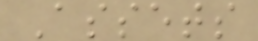Assets
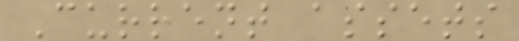Current assets
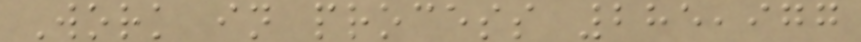Work in process 285,977
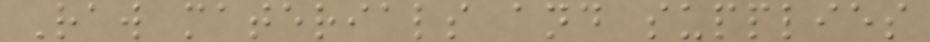Raw materials and supplies
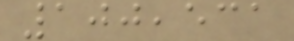100,531
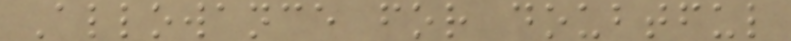Allowance for doubtful
